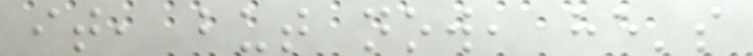it, but now, he's
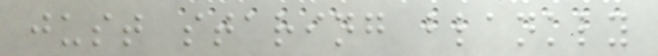just staring blankly
